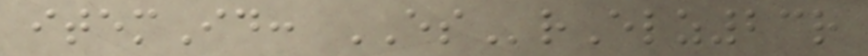itemId: ESrElz23r
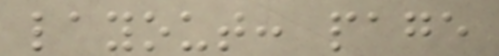layout: page
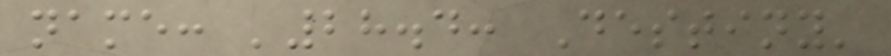name: '28.4: Destiny'
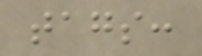tags:
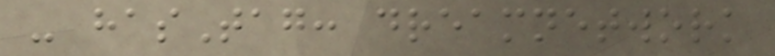- hasTag: dreamnetwork
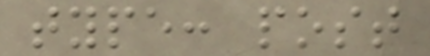type: post
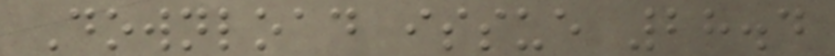Download issue 28.4
